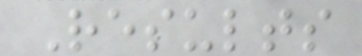Results
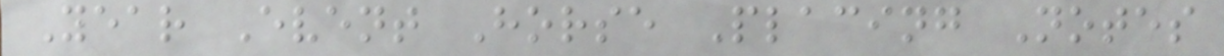Year Event Horse Placing Notes
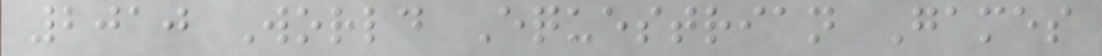2010 World Equestrian Games
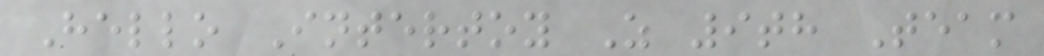Hello Intertoy Z 9th Team
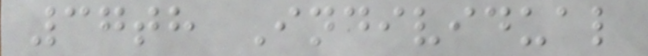37th Individual
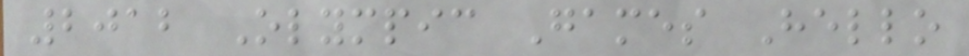2012 Olympic Games Hello
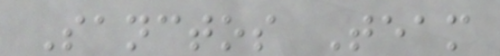Sanctos Team
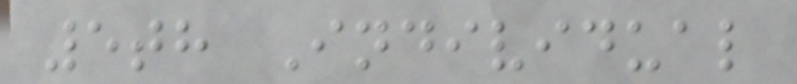5th Individual
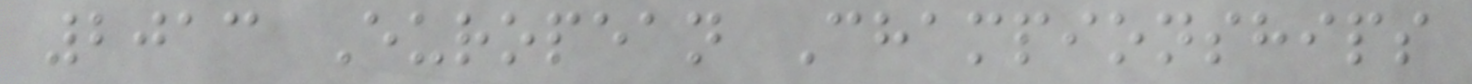2013 European Championships
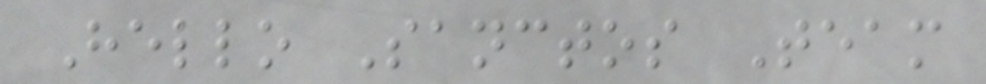Hello Sanctos Team
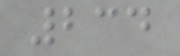234
